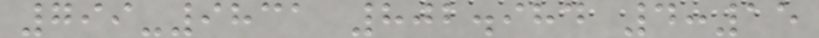799-9831 802.984 4:15
